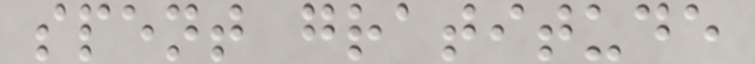spent gratitude
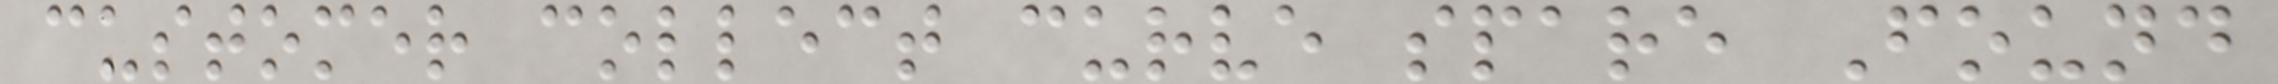customer collect curve spare Found
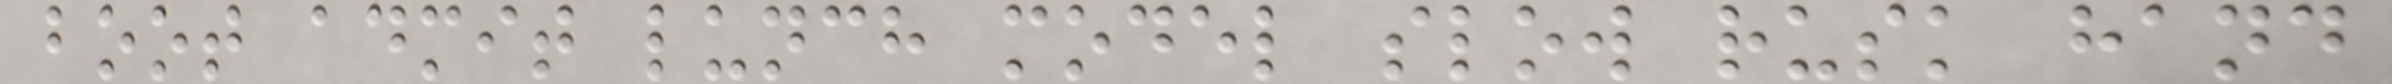boot admit lunch model slow rusk hand
